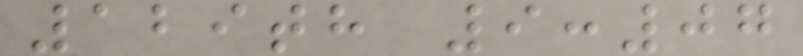129th 9:07
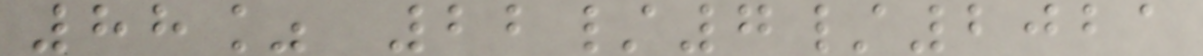88% 22/7/2021
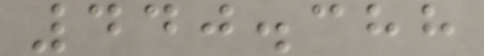440.388
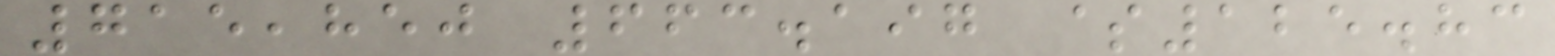715,850 663.197 $125.83
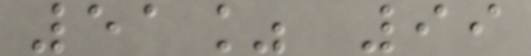51% 99
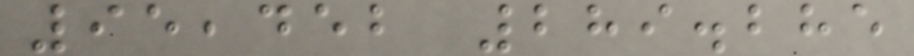95,452 289.285
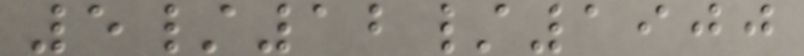5/12/1900
